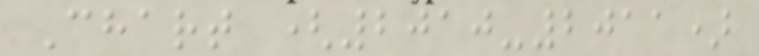Chart (2010-2011)
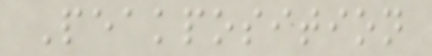Peakposition
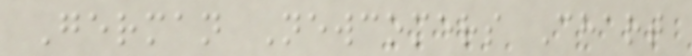German Newcomers Chart
